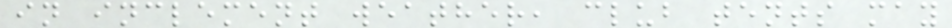in inclement weather, club tents may
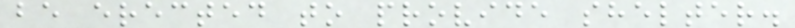be erected to provide shelter.
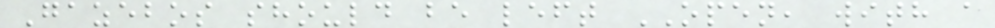Gazebos should be left OPEN, with a
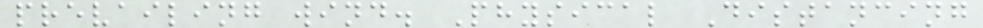prevailing wind. Physical Distancing
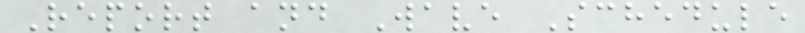Report and Wave Schedule
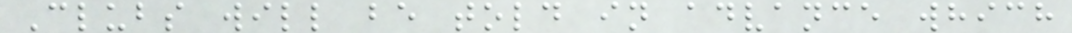Clubs will be told in advance which
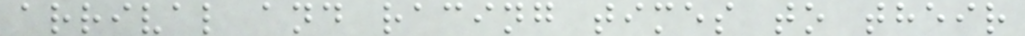arrival and racing times to their
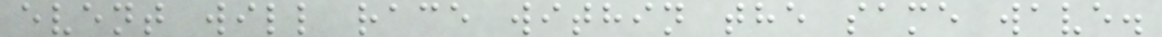event will race within the same wave.
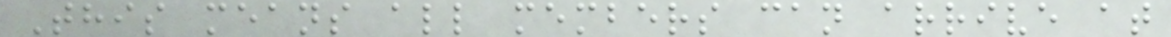This means all members can arrive at
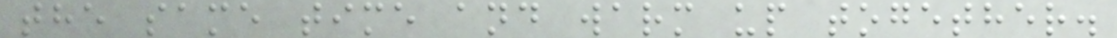the same time and warm up together.
